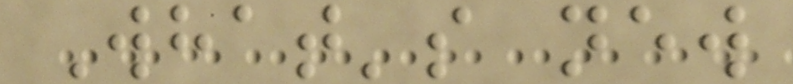What's new
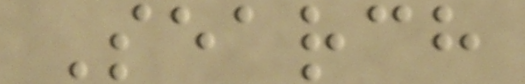Search
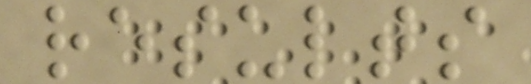results
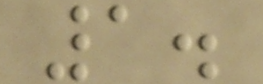1.
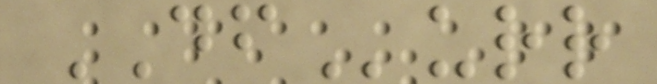DFurr
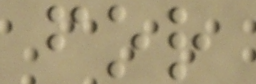for
